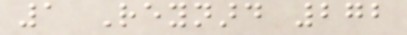1 Reynard 272
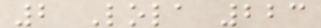2 Lola 223
